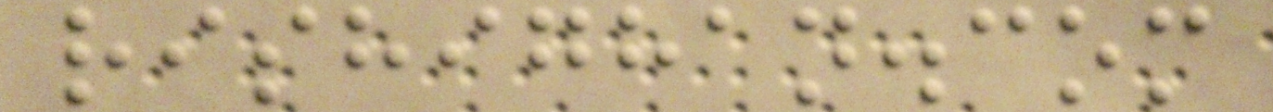rishighan.com
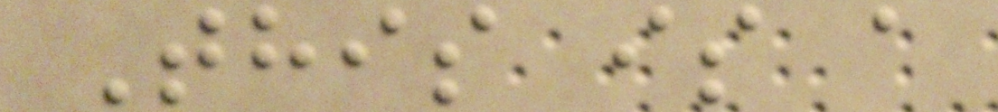This is a
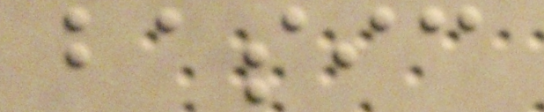basic
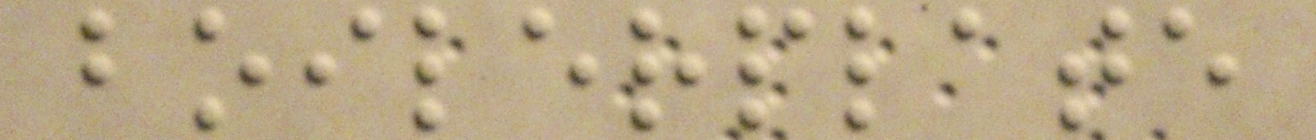boilerplate
